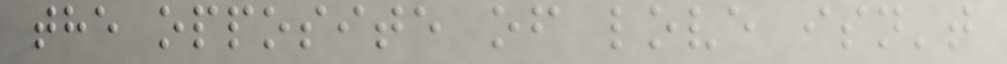the opposite of love isn't
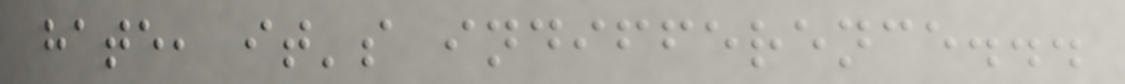hate, it's indifference...
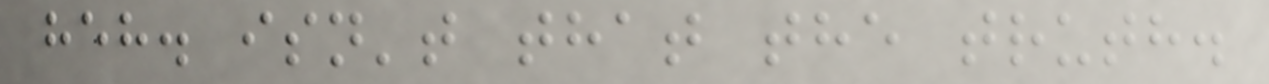heh. isn't that the truth.
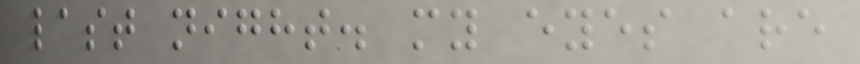last night. my eyes are
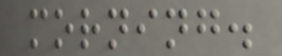morning.
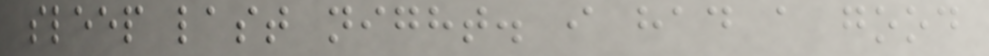sleep last night. i had a good
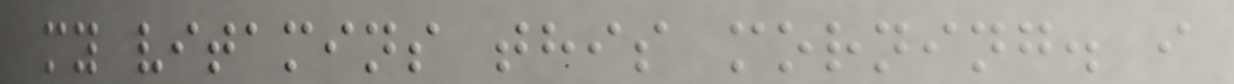my vitamins this morning. i
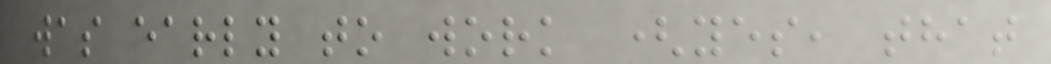was early to work (yes, that
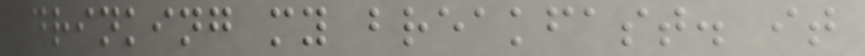drinking my breakfast. it
